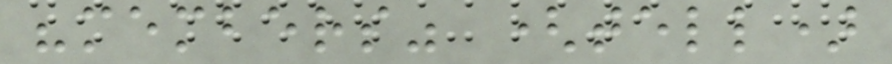"members" (tell)
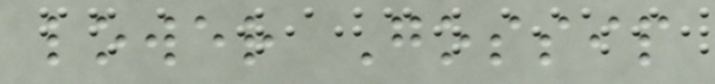lower Gossip
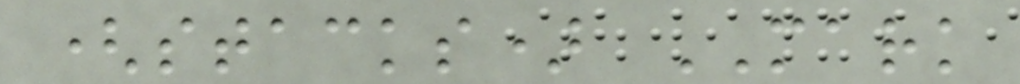(stacks) MARK
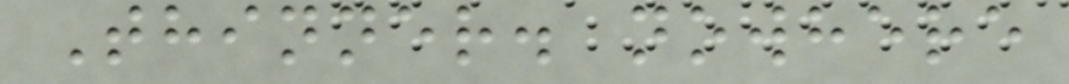Thinner. nowhere
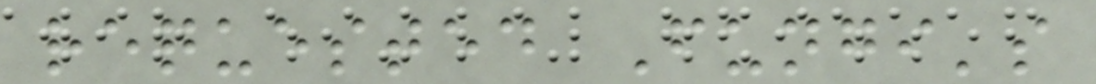requested Fungi's
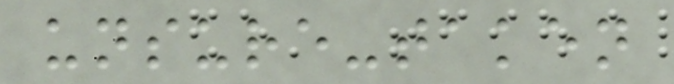unsure-taken
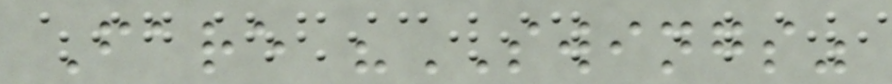Fare "SWINGS"
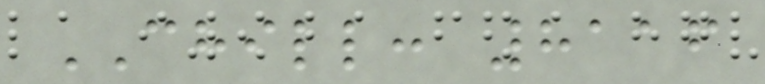CHILL: 8116
